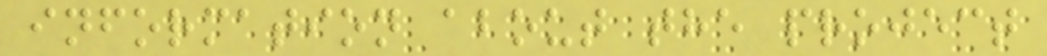information about the project
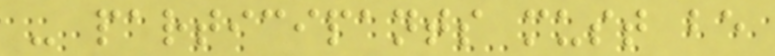- participants must be
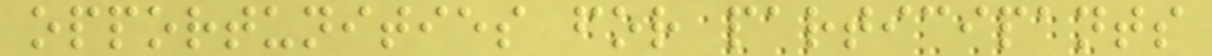opportunities for participants
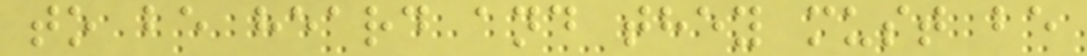to be heard and they must be
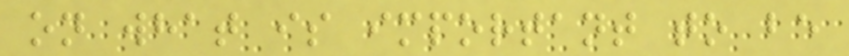on what is important to be
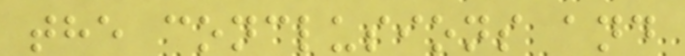the conclusions and
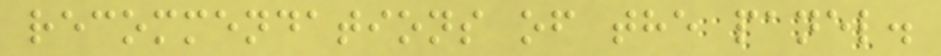recommendations of the panel.
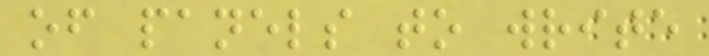of panels to write
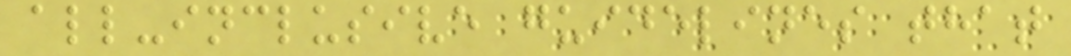all-inclusive guidelines that
